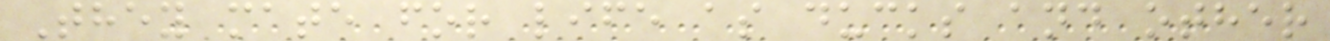They mate for life as ducks and other
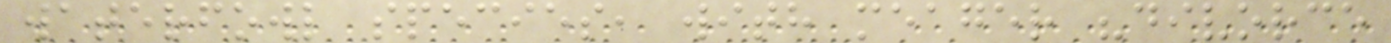waterfowl species, with meager "divorce
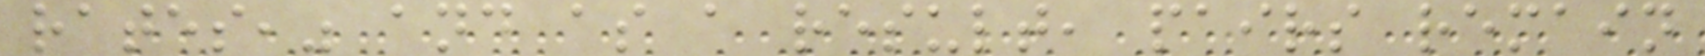rates," and as a result, pairs remain
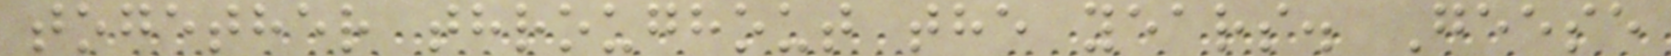together throughout the years. Geese
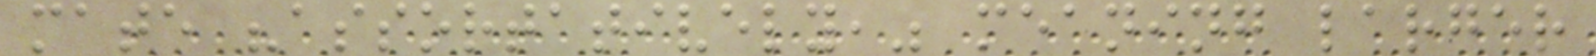mate "assortatively," meaning larger
